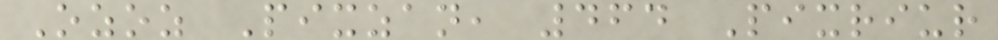Ozoz Pixzan, 464 Pixriur
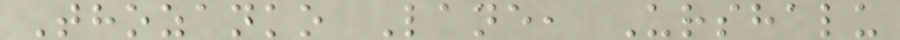Thozanko Lane, Urshalu
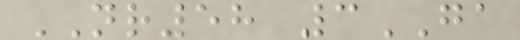NR58 3GA
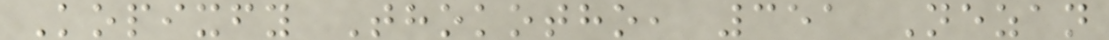Kopixfy Thokotho, 351 Nezan
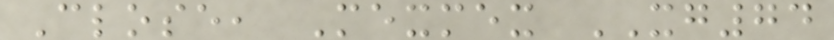Close, Mexmex XG74
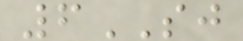6SJ
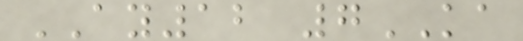AY12 7KA
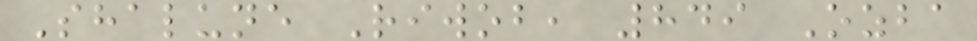Shalune Riwob, 849 Ozba
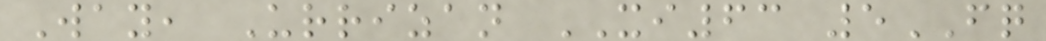Way, Urrizan XI63 5FQ
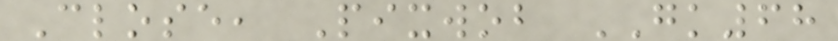Close, Pixwob GK68
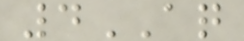4AQ
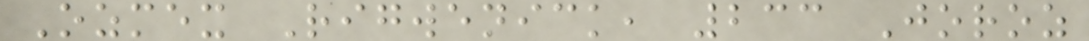Ozmex Rigwenick, 233 Joroz
